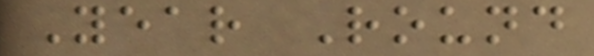Year Round
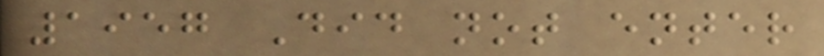1957 Did not enter
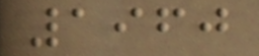1960
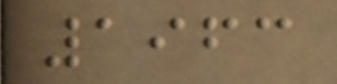1963
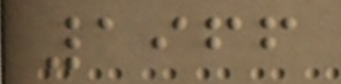1966
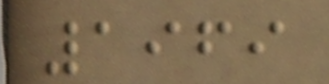1969
